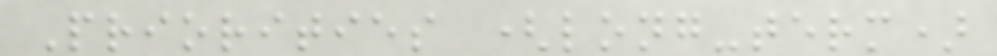Priorities (long-term)
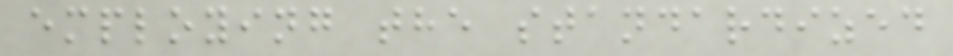employing the standardized
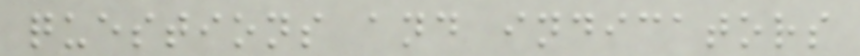questions and indicators
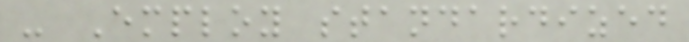- Employ standardized
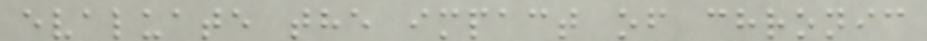evaluate the impact of chronic
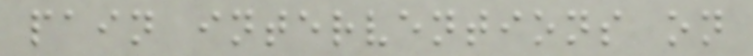pain interventions on
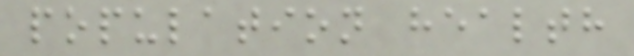population health
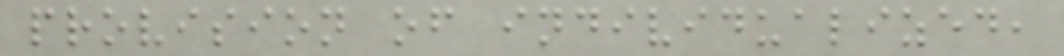provision of individualized,
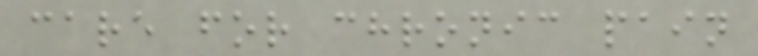care for chronic pain
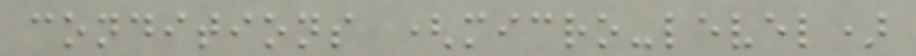conditions (micro-level)
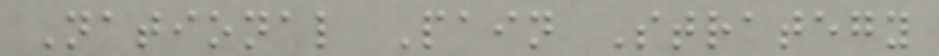National Pain Strategy
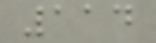114
